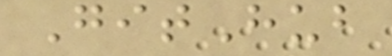GitHub
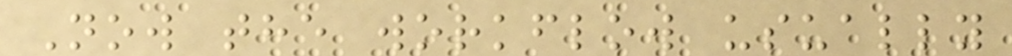Now the workflow usually
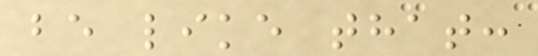be like that:
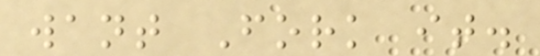want Fork it.
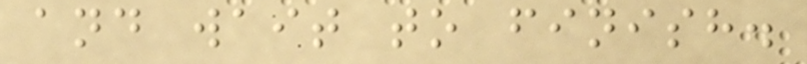and wait to finish.
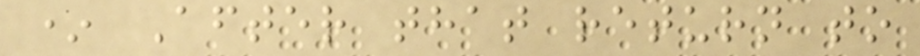* After that return to
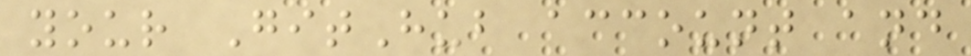your GitHub account and
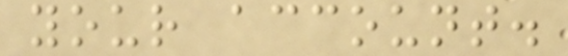your account.
